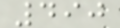490
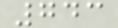743
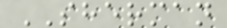SHERMAN
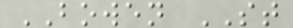BOWEN ST
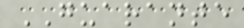GUARANTE
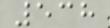538
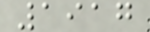1917
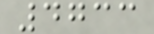4733
